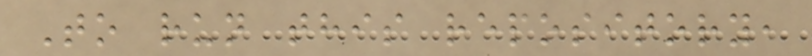To run this repository,
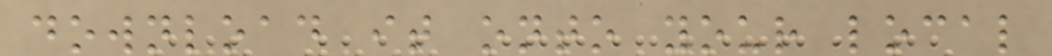download it onto your local
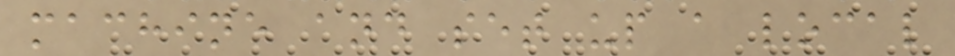machine and set up a local
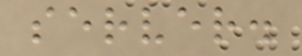server.
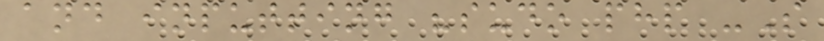and inputting "sudo php -S
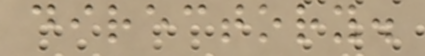directory.
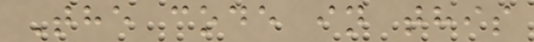The code in this
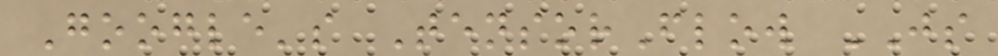Google's TensorFlow JS
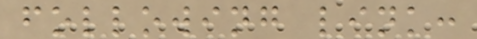following link:
